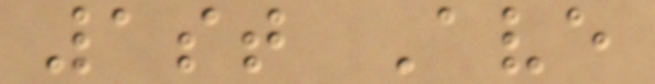1st Ave
